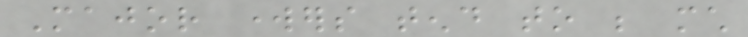Major workers tend to be much
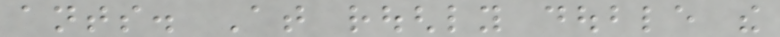ants. At roughly double the
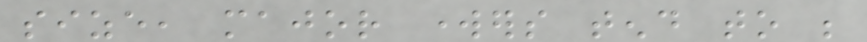size, major workers tend to be
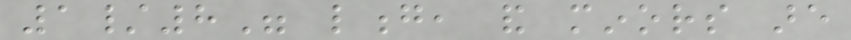1/8" long, and minors are
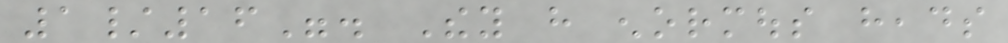1/16". They have enormous heads
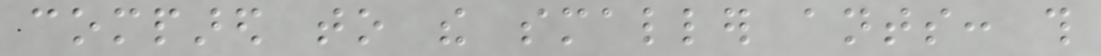compared to the smaller ants: this
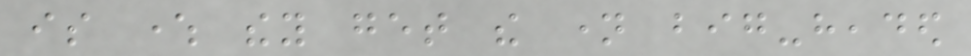is where they get the name big-headed
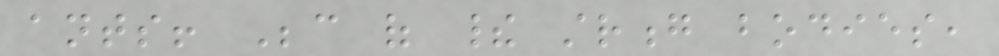ants! Because of their strong bodies,
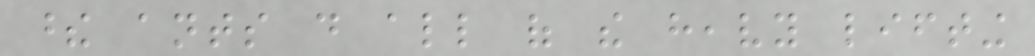these ants do all of the heavy lifting
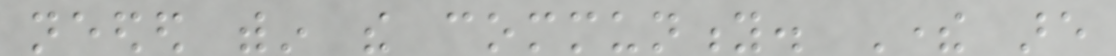needed within the community. There are
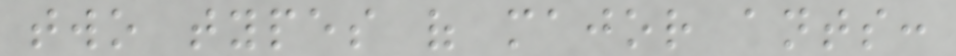two types of major ants:
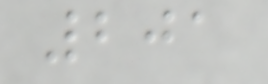201
